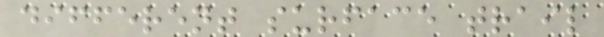different surface trail
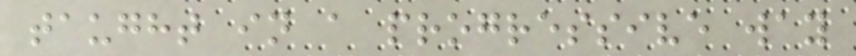taught in a progressive way
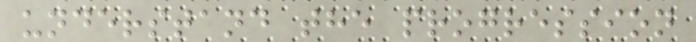understand the progression
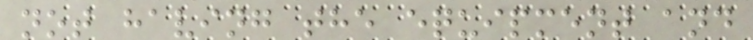not having the equipment and
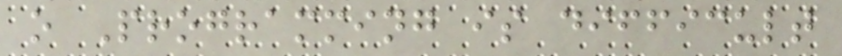o Programming is difficult
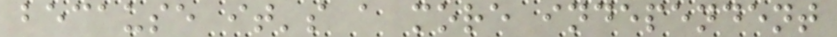because it's a more independent
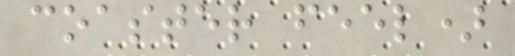coaster feel)
